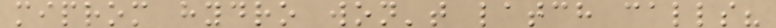miprom hydro won't latch calls?
